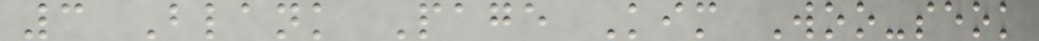3 Blank Page Kim Woo-seok
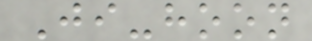Ji-hoon
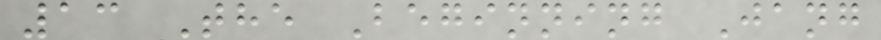13 The Beginning Jang
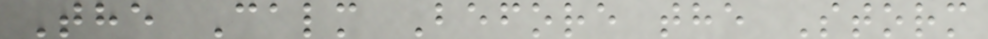The Calm Before the Storm
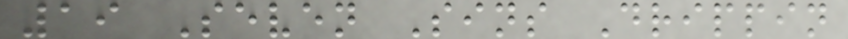19 Seven Sins Drippin
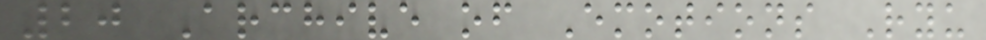20 Archive of Emotions Ryu
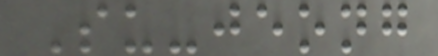Su-jeong
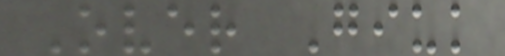Over Giuk
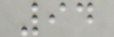94
